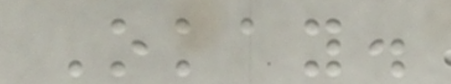Okay.
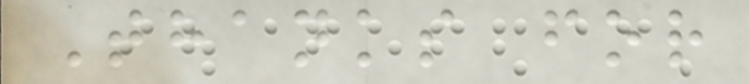Thanks for
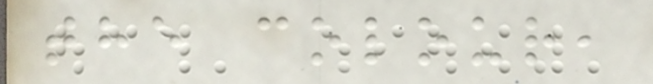the colour,
